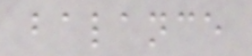balance
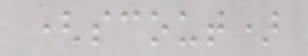(scout)
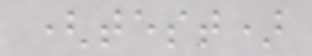(test)
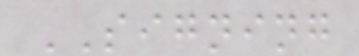SIGNING
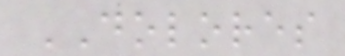DOLORES
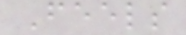Feels
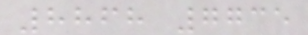8868 7735
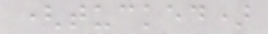(tucked)
